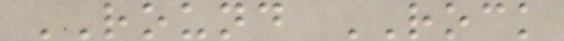ROUND ROCK
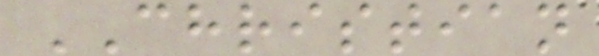CHRISTIAN
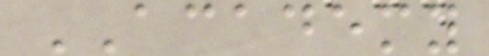ACADEMY
